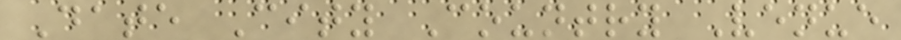Date City Country Venue
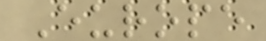Europe
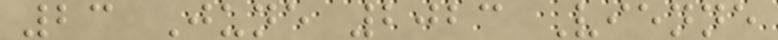23 June 2023 Vienne
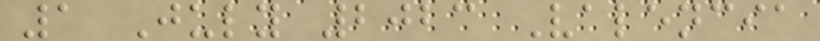1 July 2023 Valencia
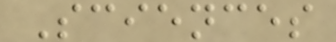Sciences
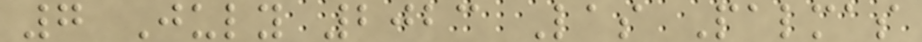7 July 2023 Las Palmas
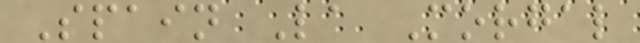Spain La Morgal
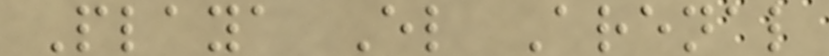Playa El Arenal
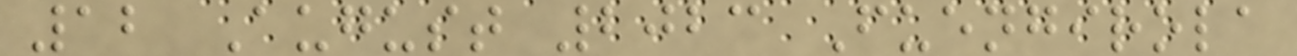12 August 2023 Fuengirola
